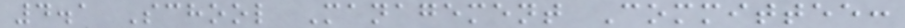4.1 School Management Committee:
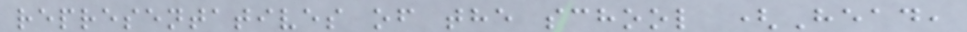representatives of the school (Head,
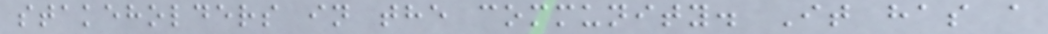stakeholders in the community. It has a
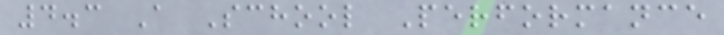4.3 A School Performance
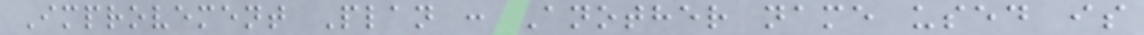Improvement Plan : Another name used is
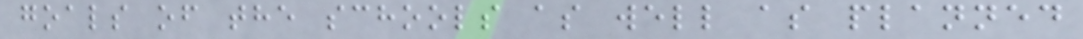goals of the schools as well as planned
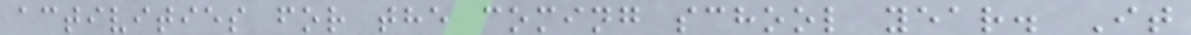activities for the coming school year. It
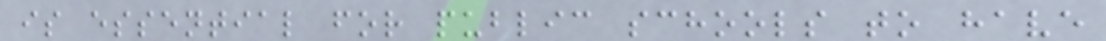is essential for public schools to have
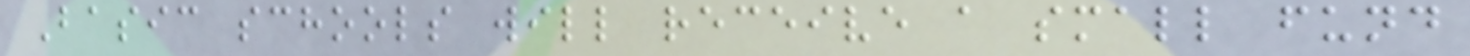Basic schools will receive a small fund
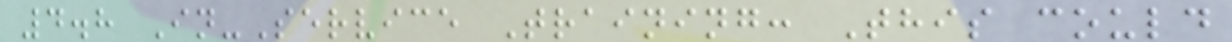4.8 In-Service Training: This could
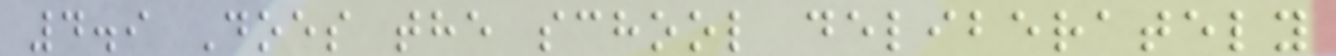4.9 Does the school deliberately
